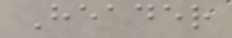Header
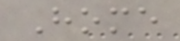Home
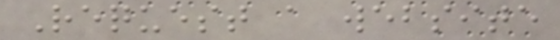Request a website
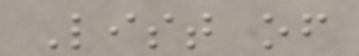List of
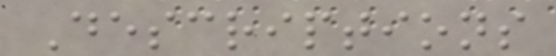Descriptions
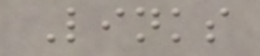Links
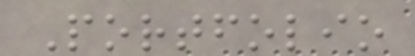Portfolio
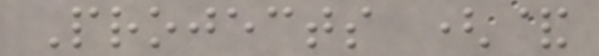Projects (&
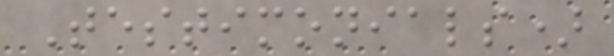Testimonials)
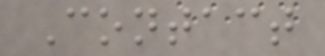Contact
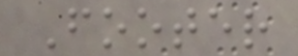Footer
